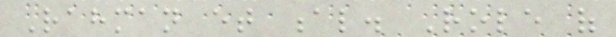Rahman et al. Role of
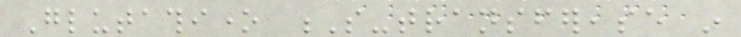Glutathione S-transferease in
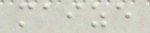maize
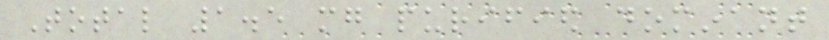Total 1.5 mg purified dominant
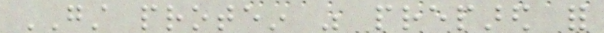GST protein was prepared for
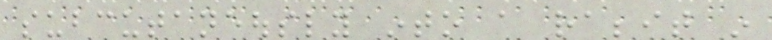subcutaneously into a rabbit in
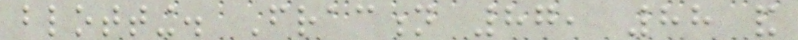blotting. Fraction 87, 88 and
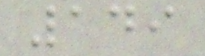149
